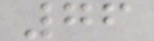76
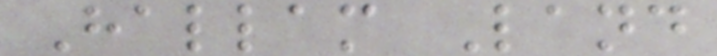Hallam Land
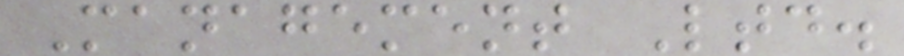Management Ltd.
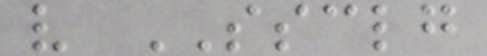v SSCLG
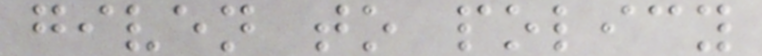given to policy
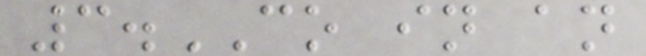3.CO in an
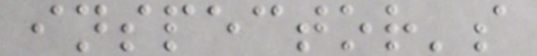inspector's
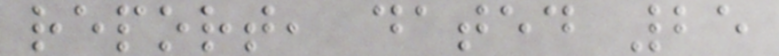report, dated 25
